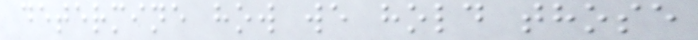determine how we hold those
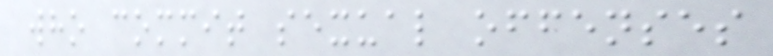who commit sexual offenses
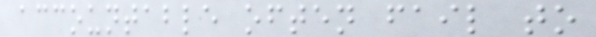accountable often fail to
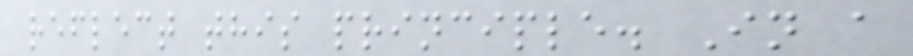reflect this principle. In a
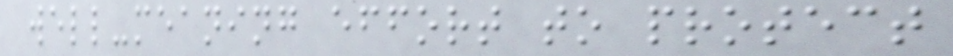well-meaning effort to protect
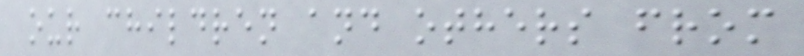our children and others from
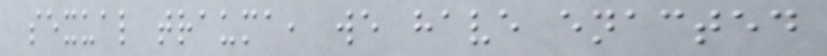sexual trauma, we have enacted
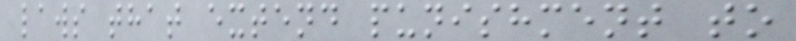laws that extend punishment to
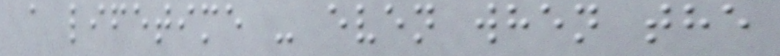a lifetime - even when the
